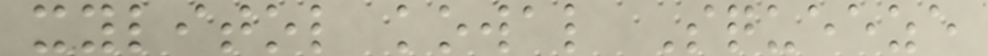xylitol kowal Squeeze
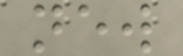new
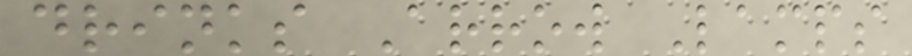drinks Arrow Lamps
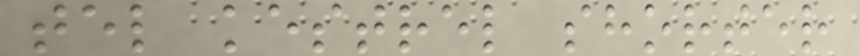tel kestrel shorter
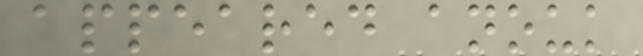appeared anouk
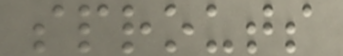sprouts
